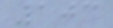103
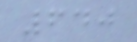640
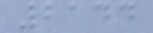2144
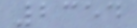2354
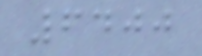6400
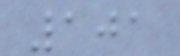101
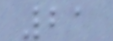21
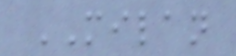MILAN
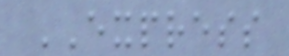EXPRESS
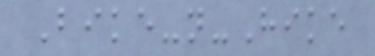Bike-n-Hike
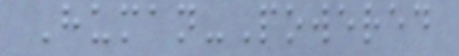Human-Powered
